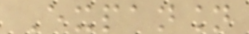Expansion
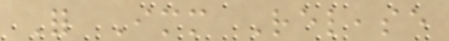For Immediate Release
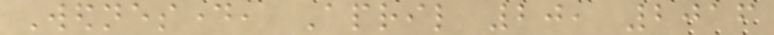Wednesday, April 20, 2016
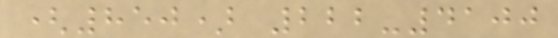(850) 222-4100
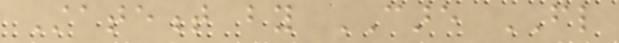Statement by CARE FL
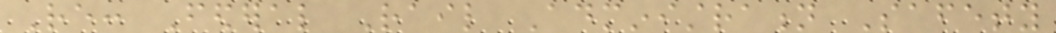Re: Federal Rail Administration Safety
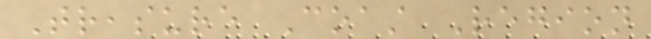Treasure Coast Region
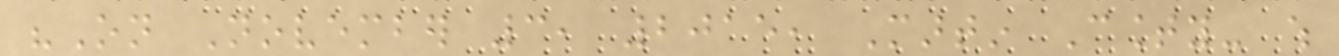"On November 3, 2015, Martin County- which
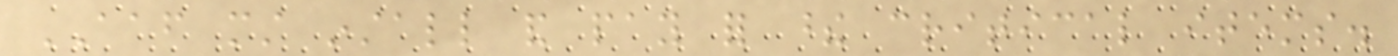AAF must install and pay for these critical items.
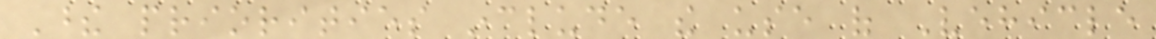These priorities include the use of Vehicle
